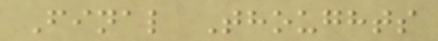Final Thoughts
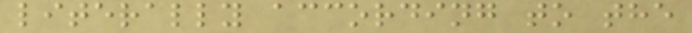literally according to the
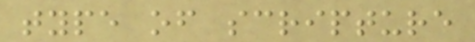type of scripture
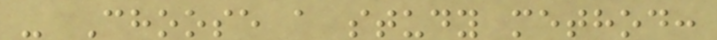- Choose a study method:
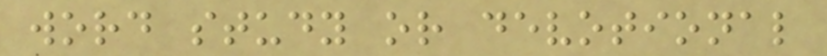word study or devotional
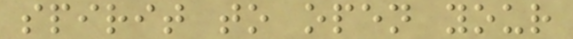spirit to open your
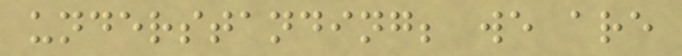understanding; we are
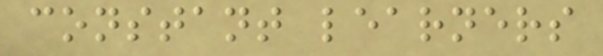constant learners
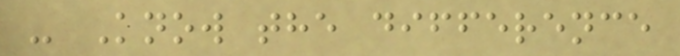- Know the difference
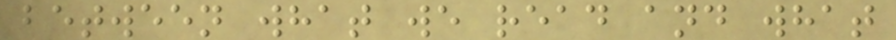between what we read and what
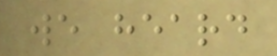we heard
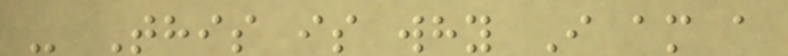- This is why I am a
